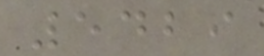5429
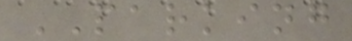PARKING
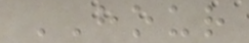HOUR
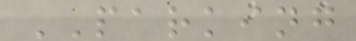PARKING
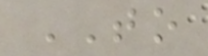TO
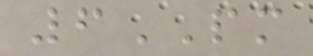6PM
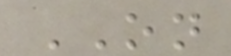ON
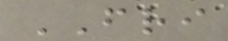FRI
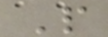P
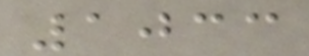1033
